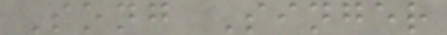Song Singer
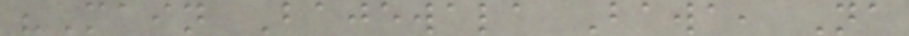"Main Bajewala Bawa, Na
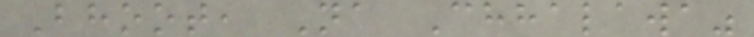Bhoot, Na Chhalawa"
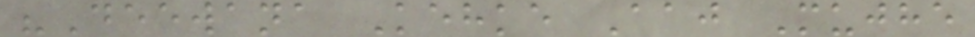"Deewana Kehke Aaj Mujhe
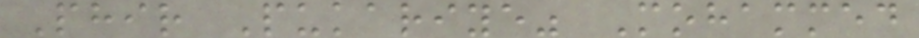Phir Pukariye" Mohammed
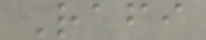Rafi
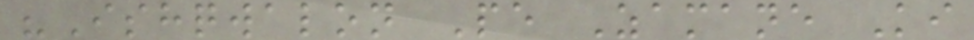"Ishqwalon Pe Zamane Ki
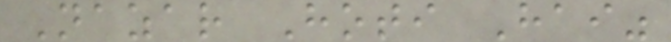Nazar Hoti Hai"
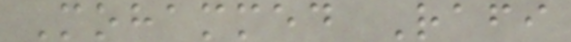Mohammed Rafi
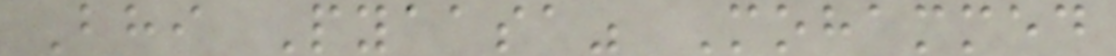Bhi Pyaasa" Mohammed
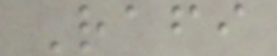Rafi
